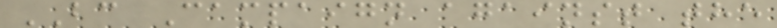BC Campaign against the
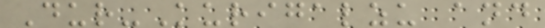Dur-Kurigalzu and
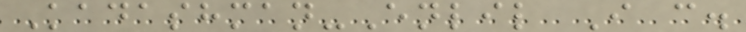Kadashman-Enlil I c.
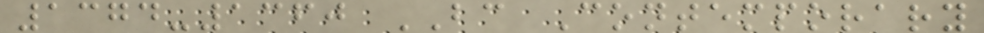1374-1360 BC Contemporary
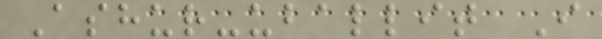Ashur-uballit I
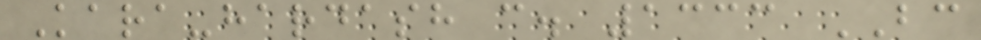Kara-hardash c. 1333 BC
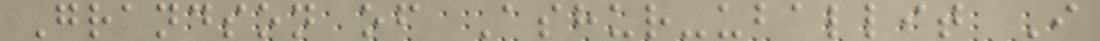Grandson of Ashur-uballit I
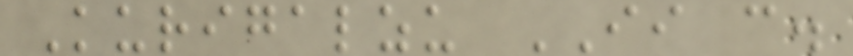Kurigalzu II c.
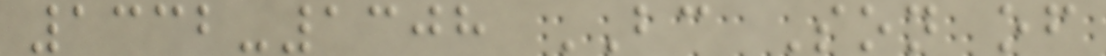1332-1308 BC Son of
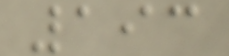193
